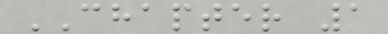CHAPTER 1
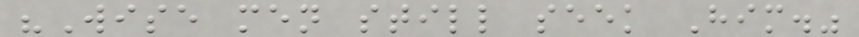"Wise men still seek Him."
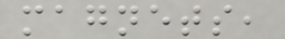magnets,
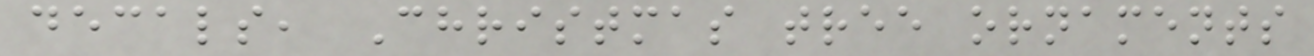decals, Christmas tree ornaments
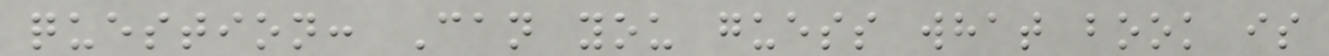question: Can you guess what book is
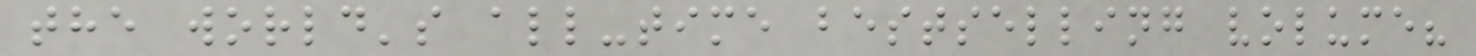the world's all-time bestselling volume?
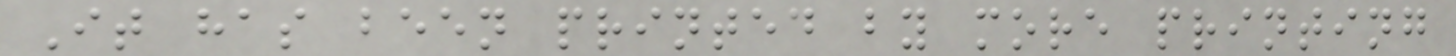It has been printed by more printing
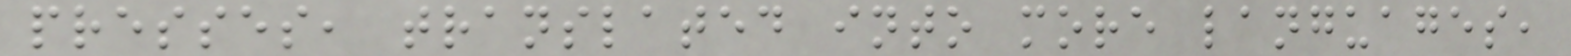presses, translated into more languages,
